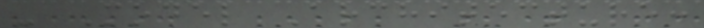- Model Architecture:
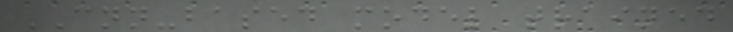CNN-based model trained
